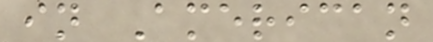in American
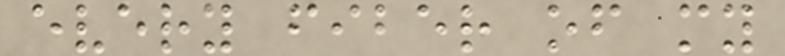every fiber of my
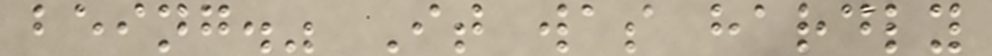being." It was hardly
